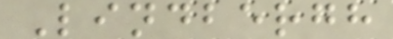Lindbergh
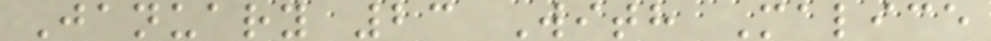January 23 With Malice
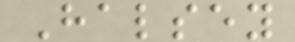Halsey
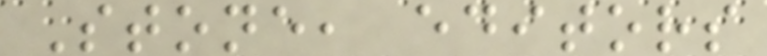Stone, editors
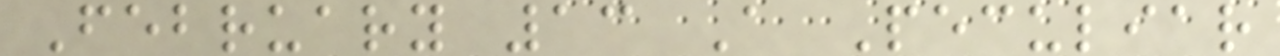February 13 A Peculiar
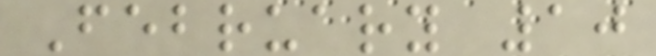February 10
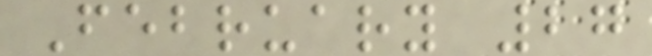February 27
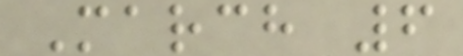March 6
